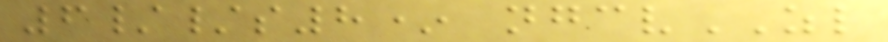6//s8* ngcvZL
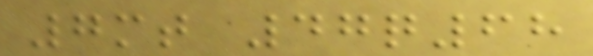7mt 47q68
